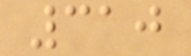310
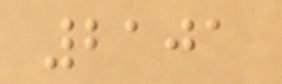2101
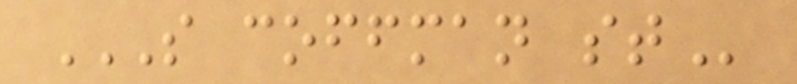S COFFMAN ST
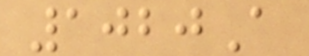1020A
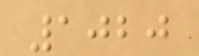1020
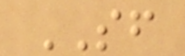SF
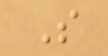S
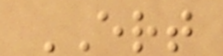ERT
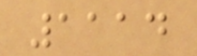1114
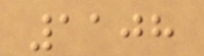1108
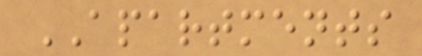APARTMENTS
